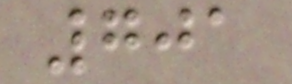701
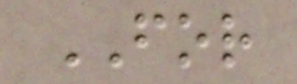FOR
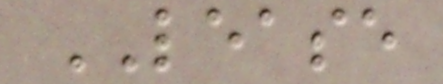LEASE
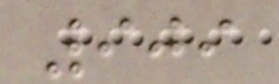909
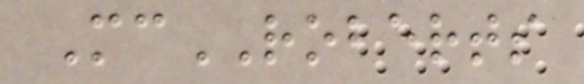McROBERTS
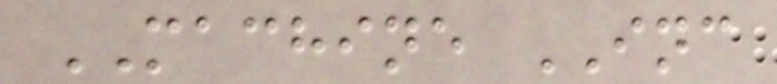MACHINE INC
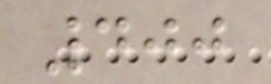400
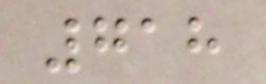718
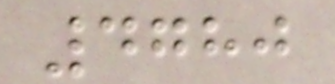4780
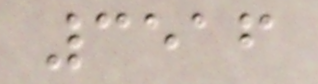3516
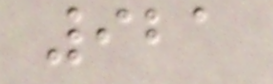921
